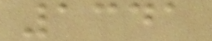1341
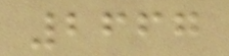2667
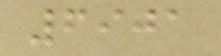6901
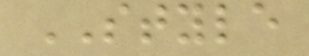STYLE
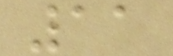11
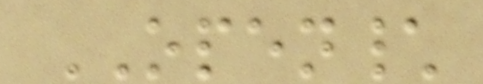OPEN\
